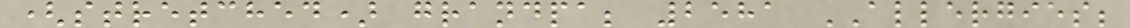(stretched) grandpa; 2581 ALLERGIES;
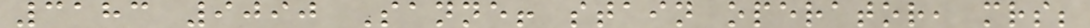3183 9090 Sanne! stain operator, mrs;
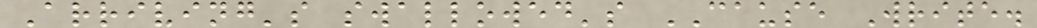Arriving's swallowed's CAUSE Write.
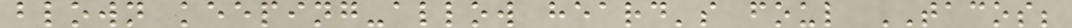blown keeping-allow heard's foul TACOS;
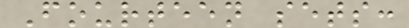Fourteen sets:
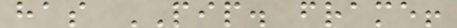has PIP. frame!
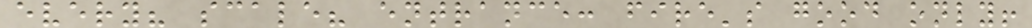every? scale? entrance: fire's good only!
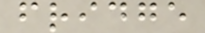fridge
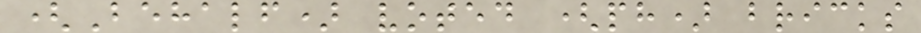(Behalf) voted (ph) bricks
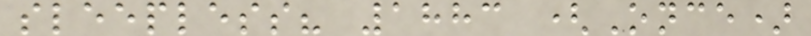sleepless? 1883 (Once)
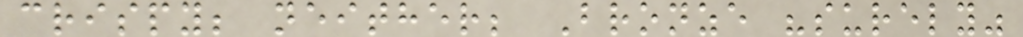crispy; neither; Bronze "surely"
